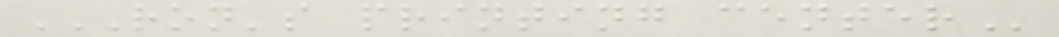RON'S PRINTING CENTER
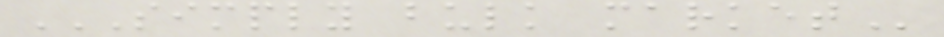SIMPLY BULK MARKET
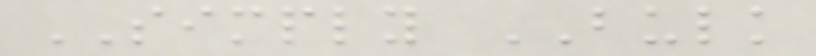SIMPLY BULK
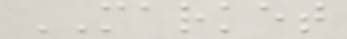MARKET
